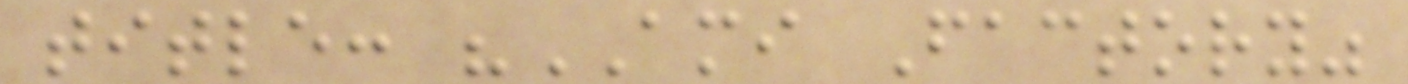title: "AMI Factory"
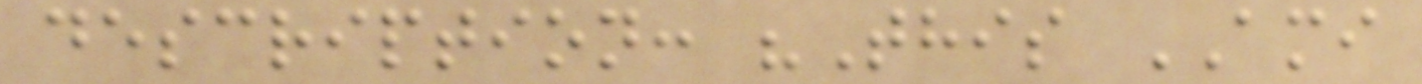description: "This AMI
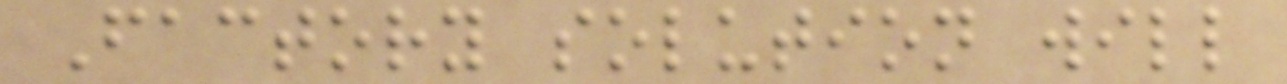Factory solution will
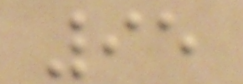95
